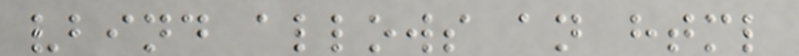vbind allows an html
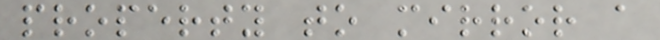property to mirror a
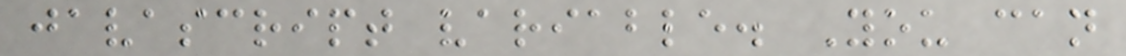javascript variable. You can
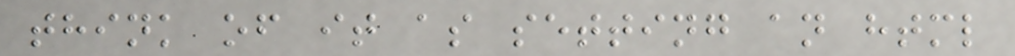think of it as setting an html
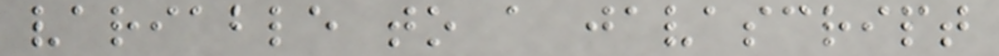variable to a javascript
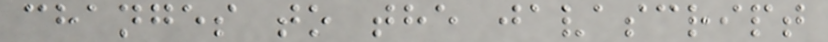changes to the javascript
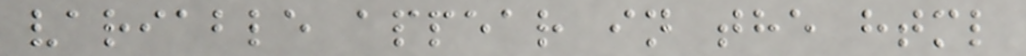variable appear in the html
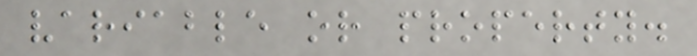variable or property.
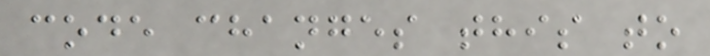code changes this to
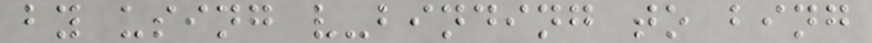by using v-binding to bing
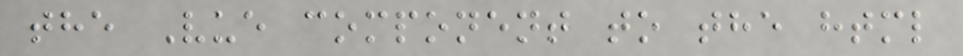the Vue component to the html
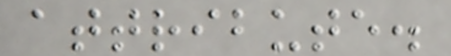attribute.
